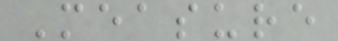Measure
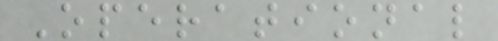Operational
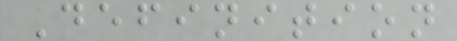Definition
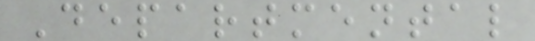Departmental
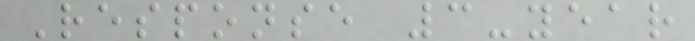Response 3-year
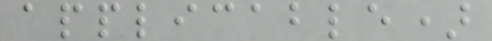applicable)
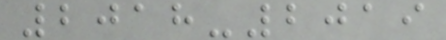2018-2019
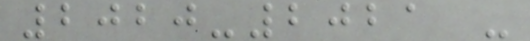2020-2021 -
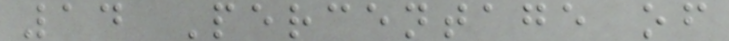14 Percentage of
